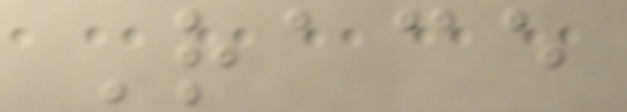Race
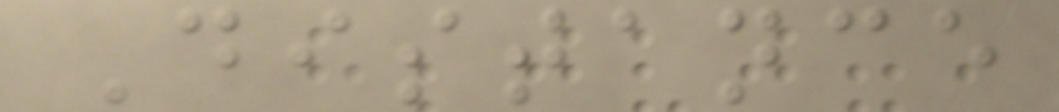Distance
